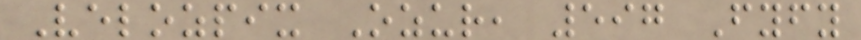Velozpix Ozur, 597 Fyfy
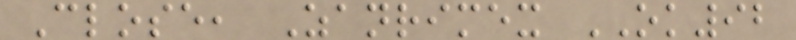Close, Zanrimex OK92
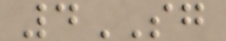4SG
